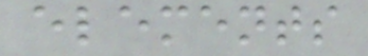elements
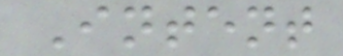Intent
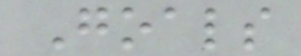Goals
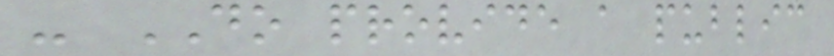- DO provide a public
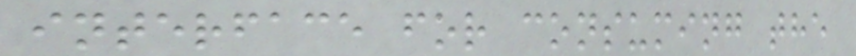interface for consuming the
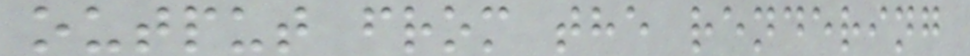output from the rendering
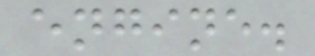engine.
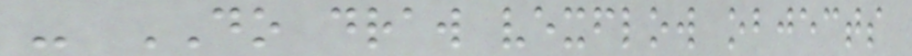- DO draw vexflow objects
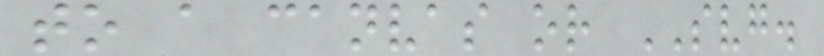to a canvas or SVG.
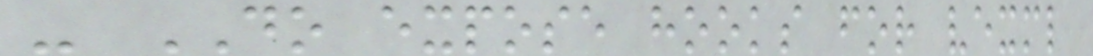- DO expose hooks for vexml
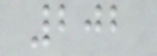202
